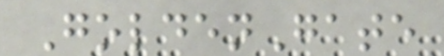GoldenGate
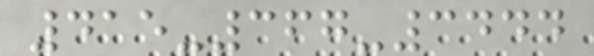415-367-3444
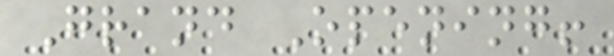Grand Opening!
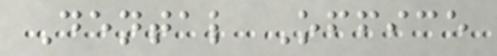Dental Office
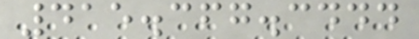415.367.3444
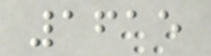1615
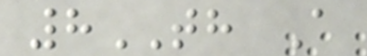8TH A
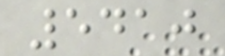5410
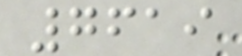7619
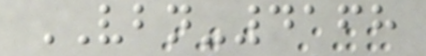VBN-4168
